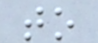to
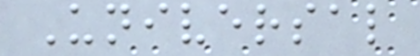Universal
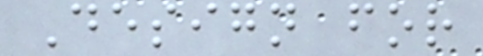Design for
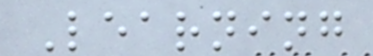Learning
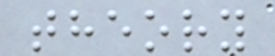theory
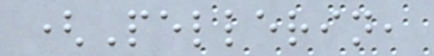(Pellerin,
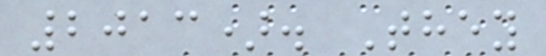2013). They
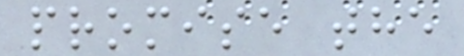promise the
